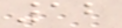12
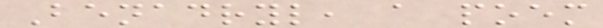Benadryl, a poem
